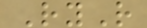RyR
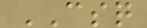CSQ
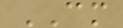CM
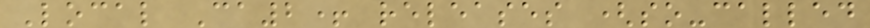Local Ca2+ releases (so-called
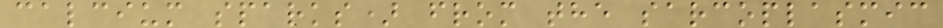calcium sparks) from the sarcoplasmic
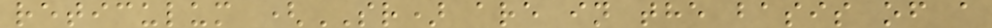reticulum (SR) are in the basis of a
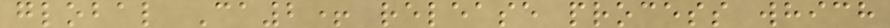global Ca2+ release process which
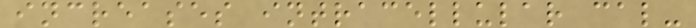increases intracellular cal-
